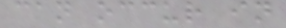can occur in
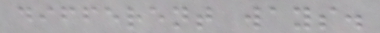different ways.
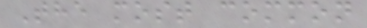The most common
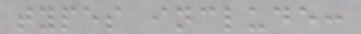types include:
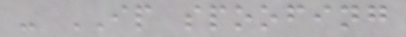- IP spoofing
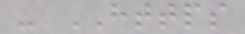- HTTPS
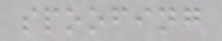spoofing
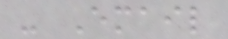- Email
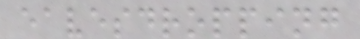eavesdropping
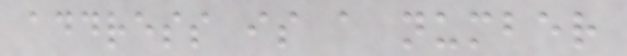address is a number
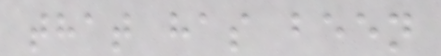that has been
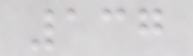137
